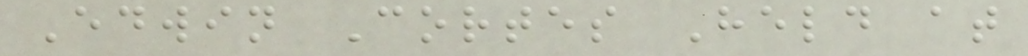Edwin Cortes Held at
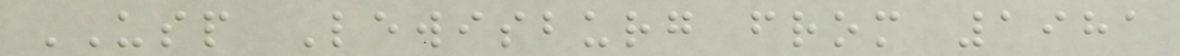USP Lewisburg from 1981
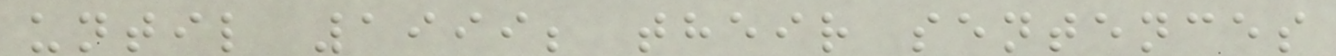until 1999; their sentences
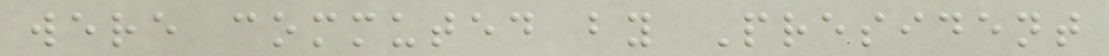were commuted by President
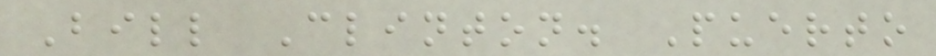Bill Clinton. Puerto
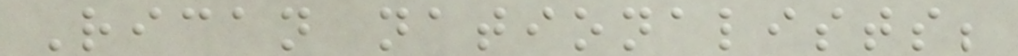Rican nationalists;
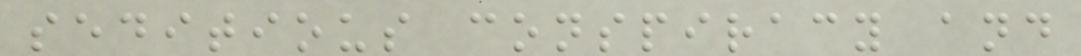seditious conspiracy and
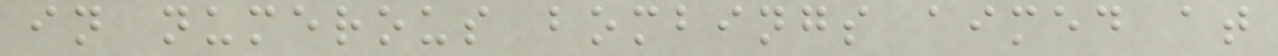in numerous bombings aimed at
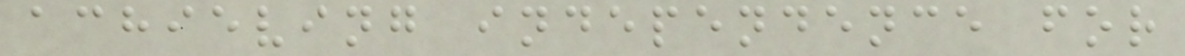achieving independence for
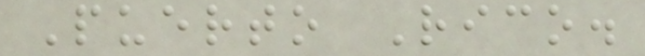Puerto Rico.
